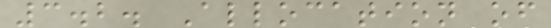3.2. Allocation of
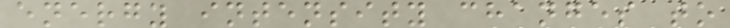energy intensity changes to
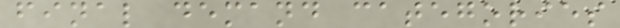final demand categories
